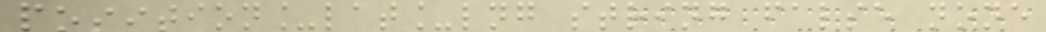position_lat_lng string false none
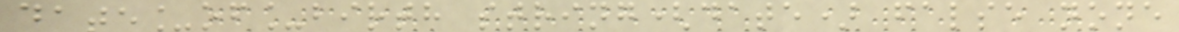date_of_birth string(date) false none
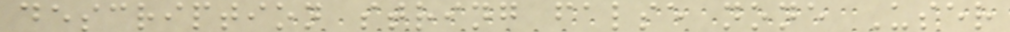description string false none User
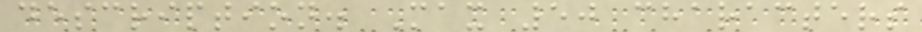description. Max 50 characters
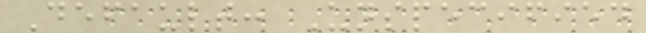Default: Unspecified
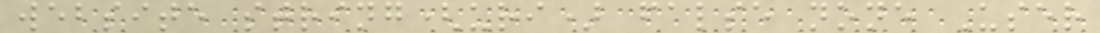website string(uri) false none User
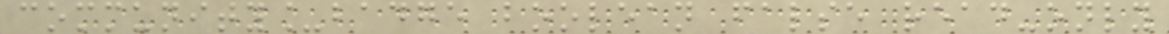community_badge boolean false read-only
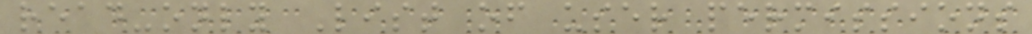read-only List of user permissions
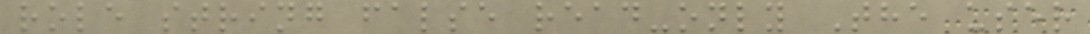role string false read-only The user
